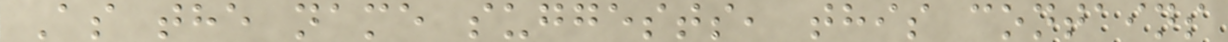As the name suggests, this contains
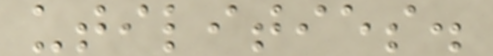utilities.
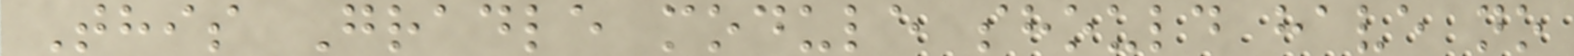This Gradle module should have no
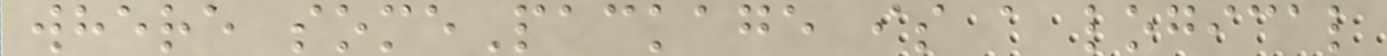where somePackage is a logical
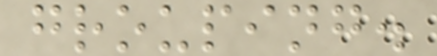grouping.
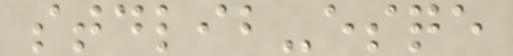stdlib-esqe
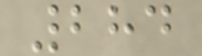284
